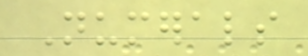Numerals
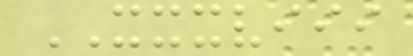XXXVIII
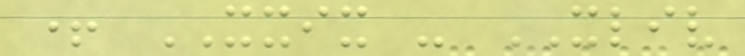+ XXIX - XLIV
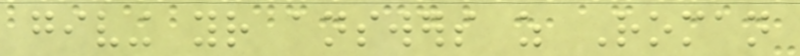giving your answers as Roman
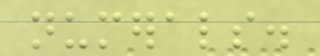numerals.
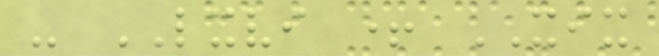- LXVI + XIX
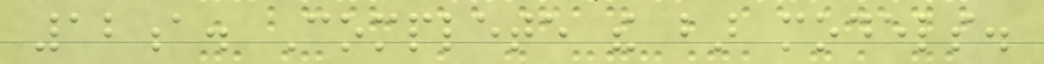12a. Complete the bar models.
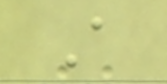A
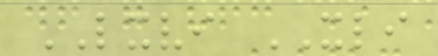LXVI XLI
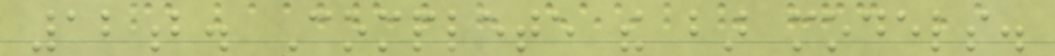12b. Complete the bar models.
